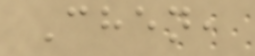Chen,
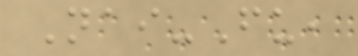Nai-Fu,
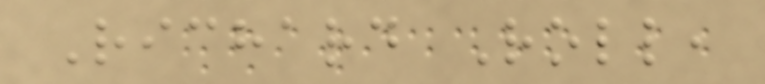Richard Roll,
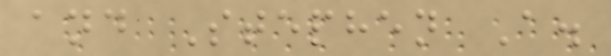and Stephen A.
